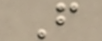F
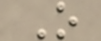O
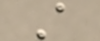A
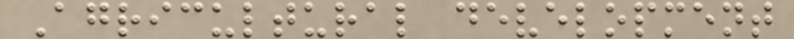Agricultural development
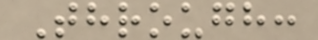Through:
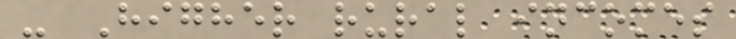- Higher rural incomes
